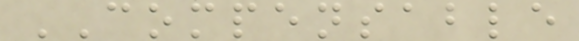COMPENSABLE
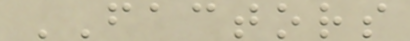FACTORS
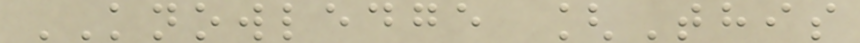KNOWLEDGE [This
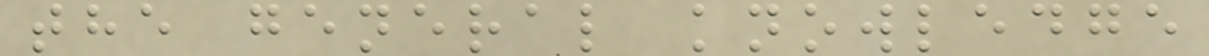the general knowledge
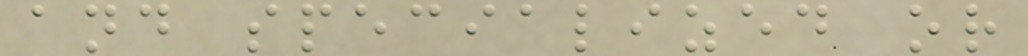and specialized or
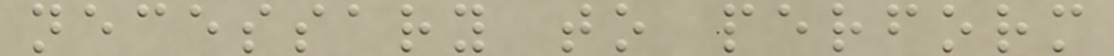necessary to perform
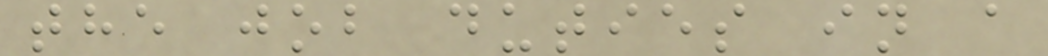the job duties in a
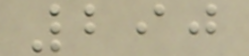290
